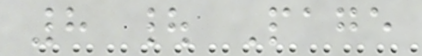8 | Page
